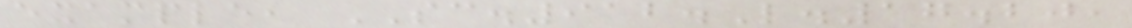example, SC.912.L.17.20,
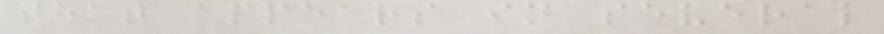that appears in several
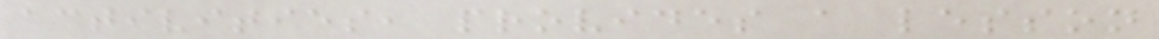activities, provides a lesson
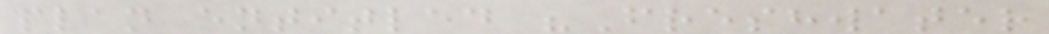plan entitled "Freshwater
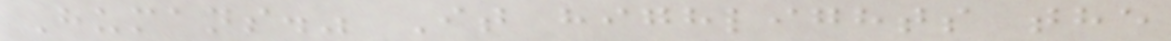Humans." It highlights the
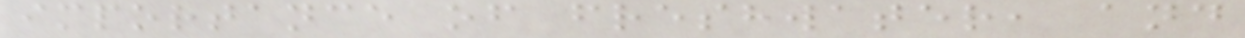importance of freshwater, and
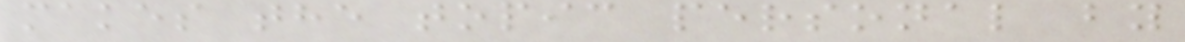makes the topic personal by
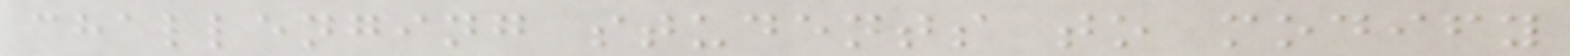challenging students to modify
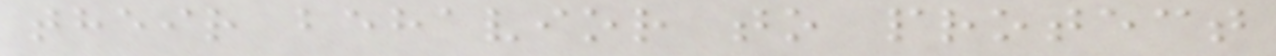their behavior to protect
